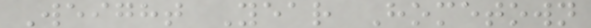Weight Year Hometown
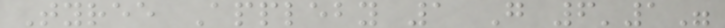Tyree Appleby 1 G 6'1"
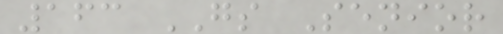163 GS Senior
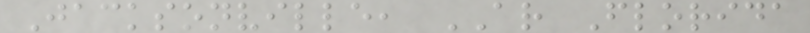Jacksonville, AR Florida
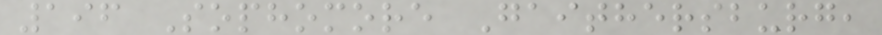196 Sophomore Gaithersburg,
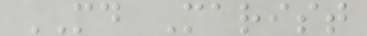MD Marist
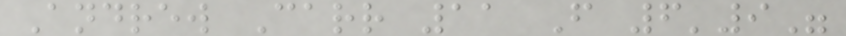Andrew Carr 11 F 6'9"
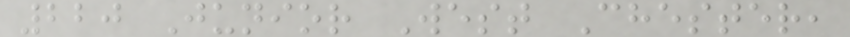220 Junior West Chester,
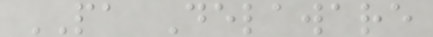PA Delaware
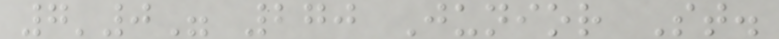7'0" 270 Junior St.
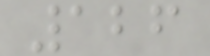126
